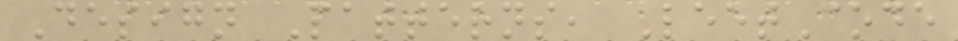Design Patterns, LeetCode
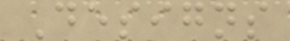Designs
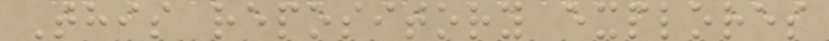This repository explores
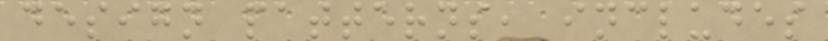design patterns, includes
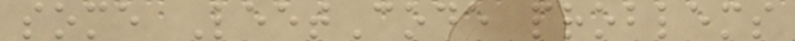some LeetCode problems
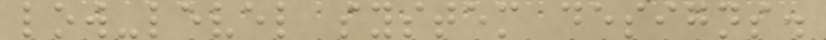low-level system designs.
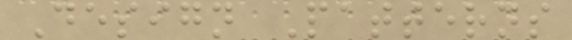Design Patterns
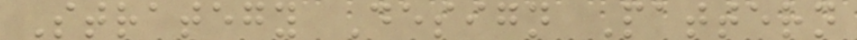Strategy Design Pattern
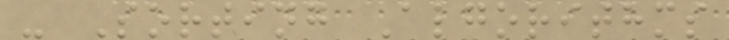- Sorting Algorithms
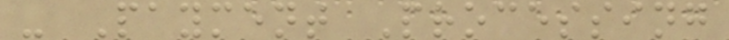- Payment Processing
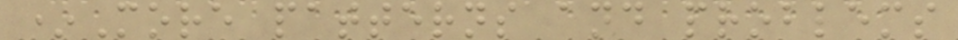*More patterns and problems
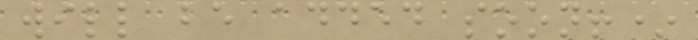will be added soon!*
